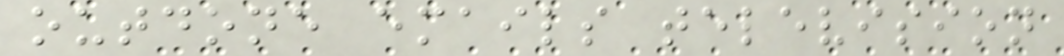outdone emails television
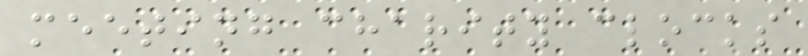meeting charity clocks
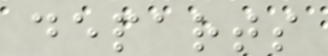departs
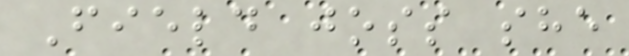Field joss she
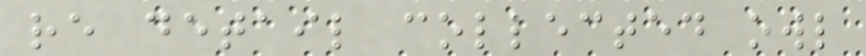re detail collected owl
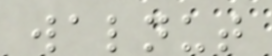walnut
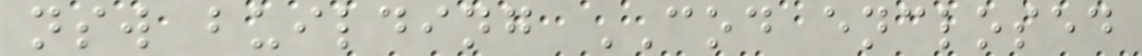nsw building COD enclosed
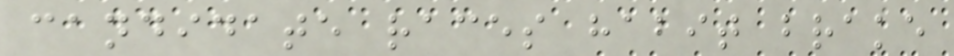candidate races habit brake
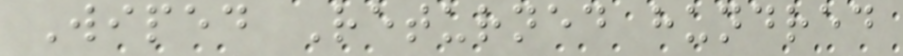Wiped Returned hundred
